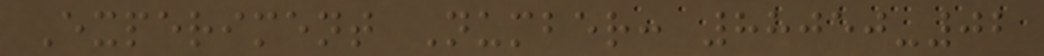Experiment Number: 88050-02
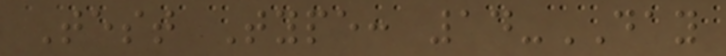Test Type: 14-DAY
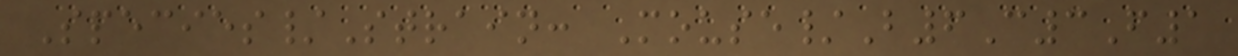Species/Strain: Mouse/B6C3F1
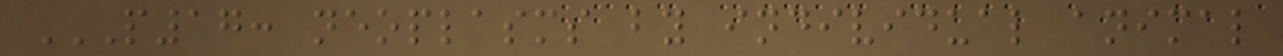P17: NEOPLASMS BY INDIVIDUAL ANIMAL
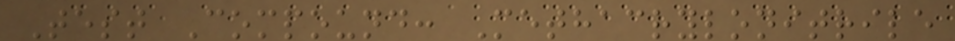Test Compound: Methacrylonitrile
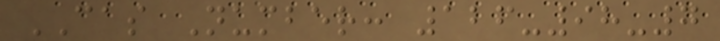CAS Number: 126-98-7
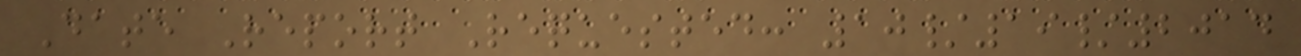Date Report Requested: 10/19/2014
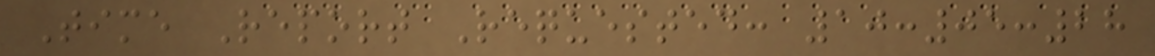Time Report Requested: 10:05:28
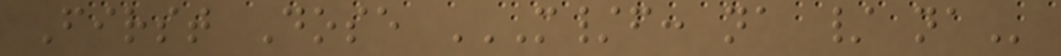First Dose M/F: NA / NA
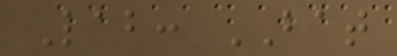Lab: BAT
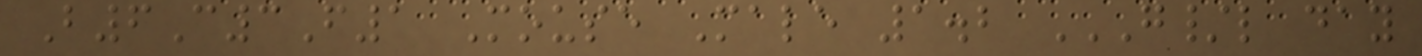B6C3F1 Mouse Male 1.2 G/L DAY
